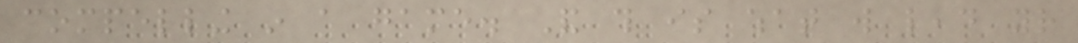compelling in a game. And this is what will lead your
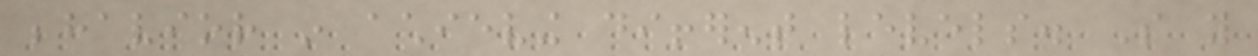behavior in achieving different levels. So you
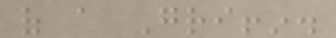of a Griffin.
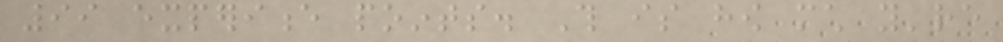99 experience points. This is how much you're
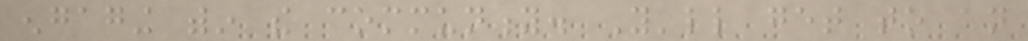engaging within the community. You'll get to an
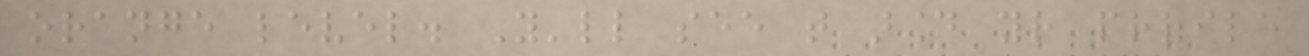orange level. You'll see that around your profile
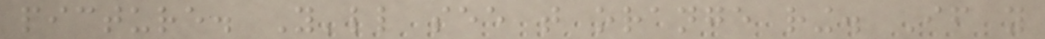picture. You'll see that orange ring. If you
